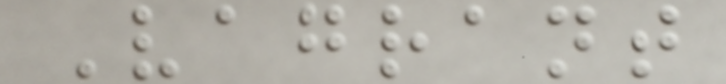Vagrant
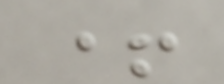+
